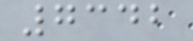7342
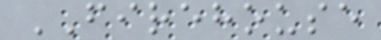FIREHOUSE
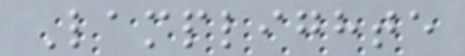Lamplighte
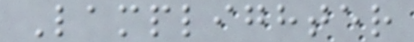Lamplighter
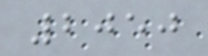2050
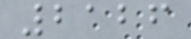2126
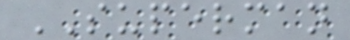SUPERMAN
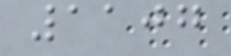1107
